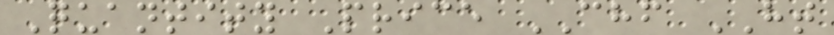Quantity Price CHF HT
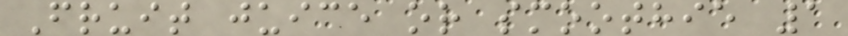Fruit juice or smoothie 1
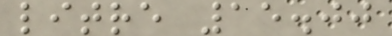litre 15.00
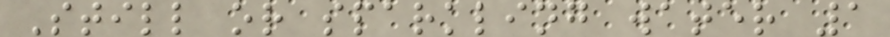Still or sparkling water 1
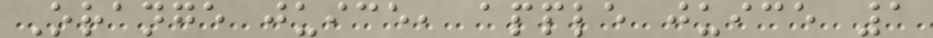Orange juice, apple juice 1
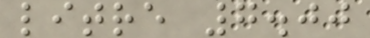litre 7.00
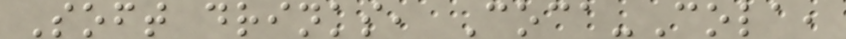Soft drinks, Coca-Cola,
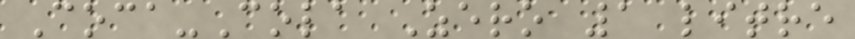Coca-Cola Zero 1 litre
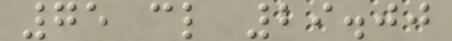75 cl 29.00
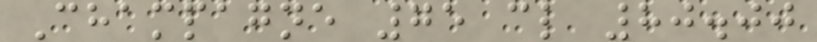Champagne 75 cl 80.00
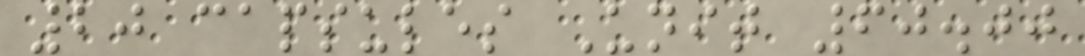20 capsules Unit 60.00
